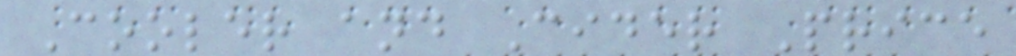Cooler and Cider Price
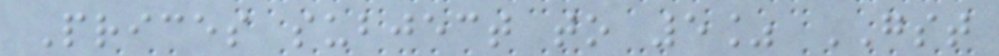Prices subject to 5% GST
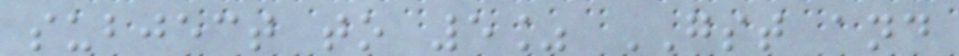subject to 5% GST and
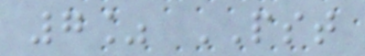7% PST
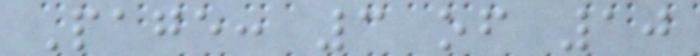Page: 3 of 10
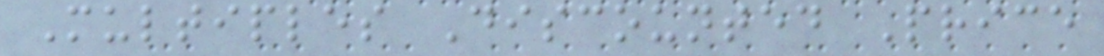Multiples Discounted Price
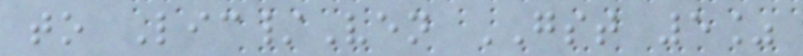to Lic/Ven GST 5%
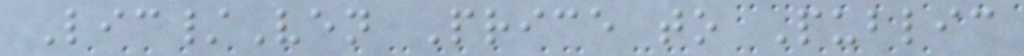Lic/Ven Price to Public
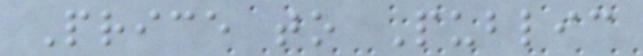Price to Public
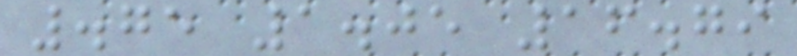.75 1.05 16.79
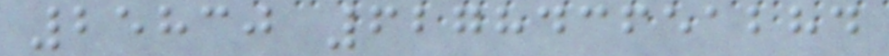25830 627843651284
